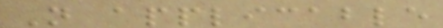Not applicable
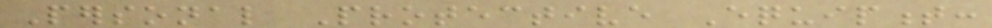Personal Protective Equipment:
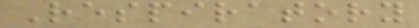Respiratory
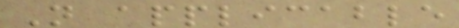Not applicable
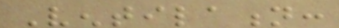Ventilation:
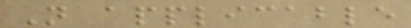Not applicable
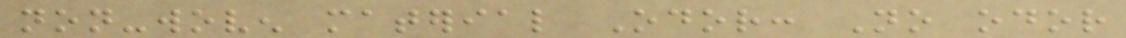non-woven material Odor: No odor
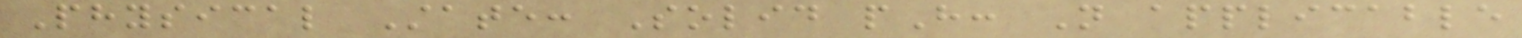Physical State: Solid pH: Not applicable
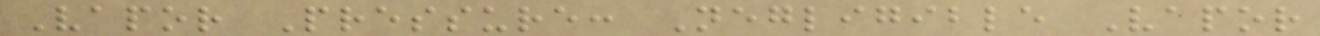Vapor Pressure: Negligible Vapor
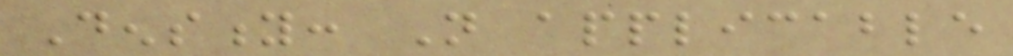Density: Not applicable
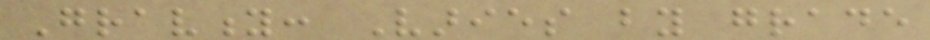Gravity: Varies by grade
